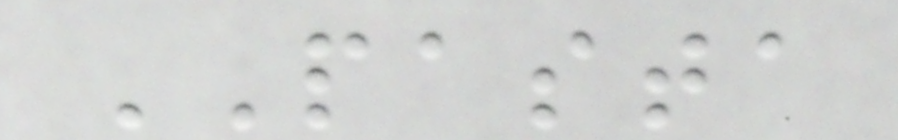PASTA
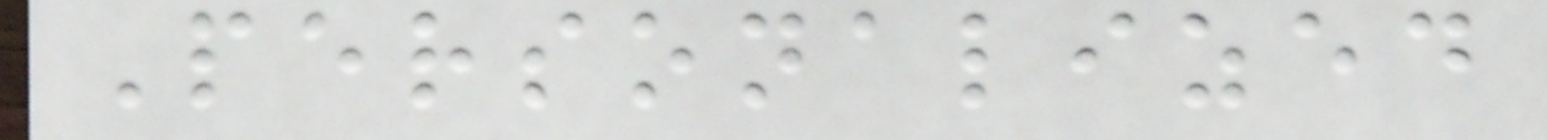Personalized
